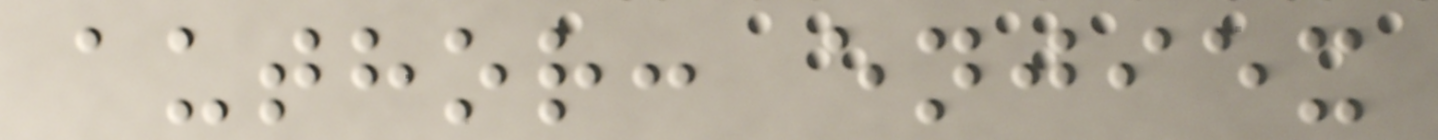author: enjiex
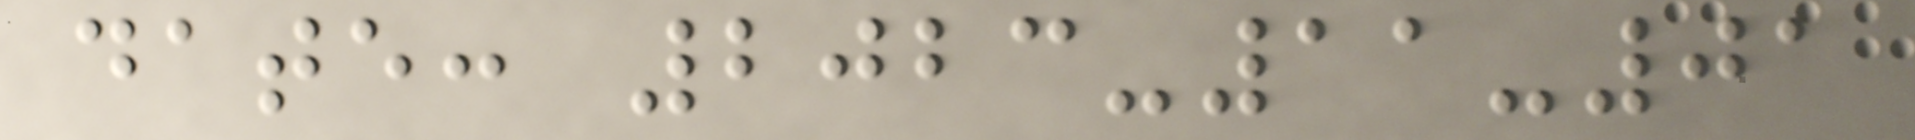date: 2023-11-01
